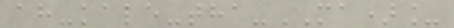ah-kale-tha-MA)_
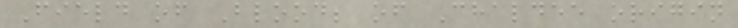Field of Blood; of Chaldee origin
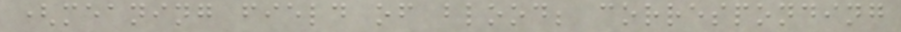(meaning field of blood; corresponding
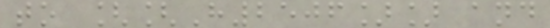to [[H2506]] and
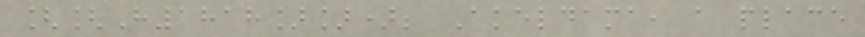[[H1818]]); Akeldama, a place
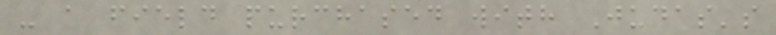- a field purchased with Judas's
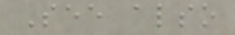See also
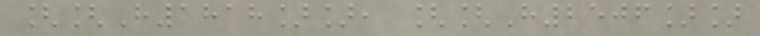[[H1818]], [[H2506]]
